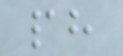ph
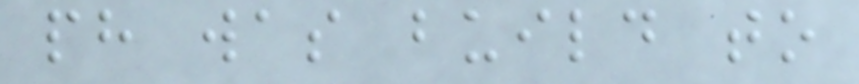ph was build to
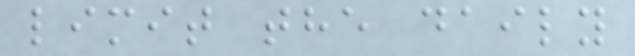limit the daily
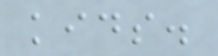kids.
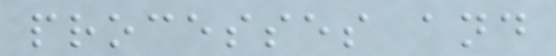processes and
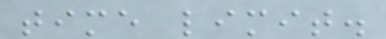time limit.
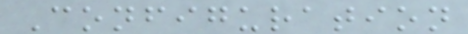Configuration
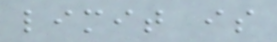limit is
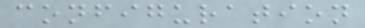configuration
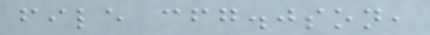file cfg.json,
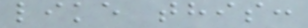like this:
